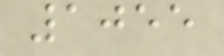1055
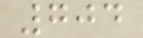704
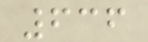636
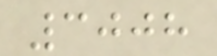3008
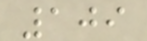109
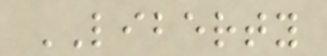LIBERTY
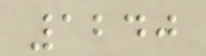1240
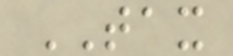TAX
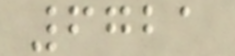6721
